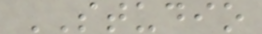STUDIO
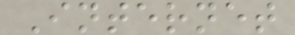Internet
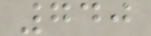740
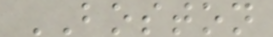BOSTON
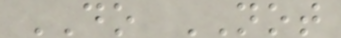DO NOT
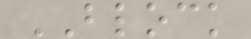BLOCK
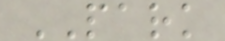PARK
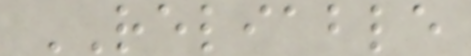RELIABLE
